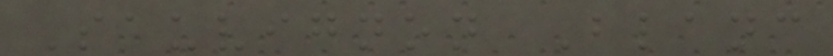Sauvignon Blanc
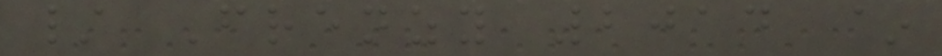/ Frenzy 2014 ~
